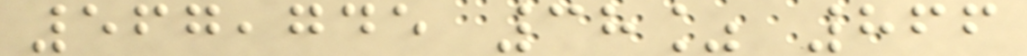567,745 38% 866
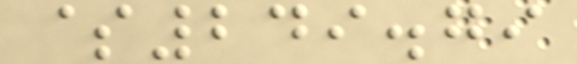$249.79
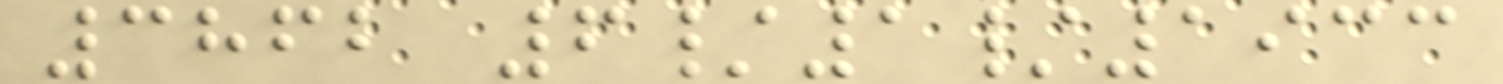3862 6/1/1933
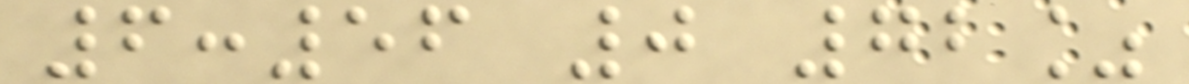6:56 0 72%
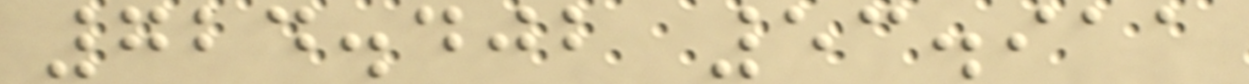724.402 53.911
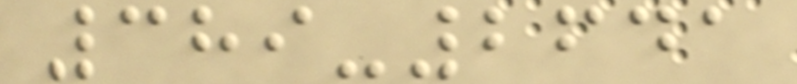389-2641
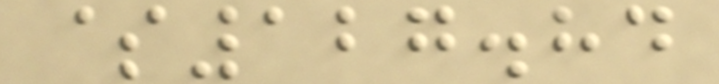$127.84
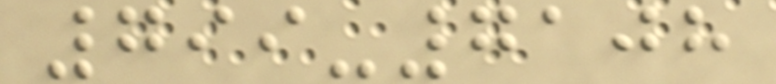799-7108
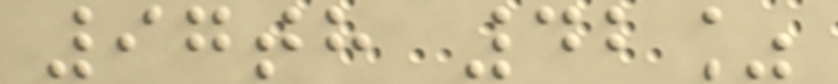97th 42%
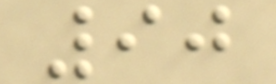90
